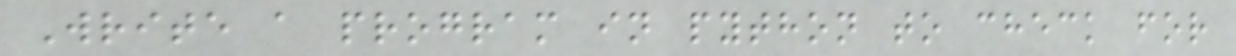Write a program in python to check for
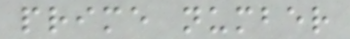prime number
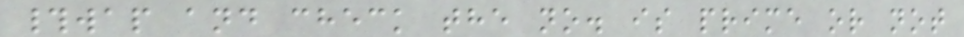#wap and check the no. is prime or not
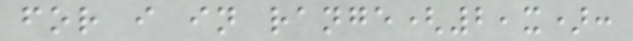for i in range(2,x):
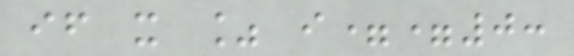if x % i==0:
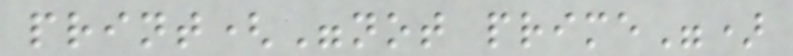print("not prime")
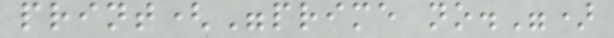print("prime no.")
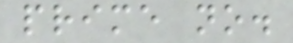prime no.
